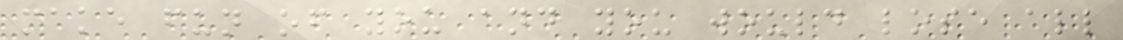make fun of you and you would lose all
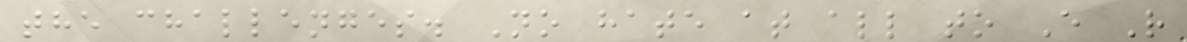the challenges. No hate at all to E R
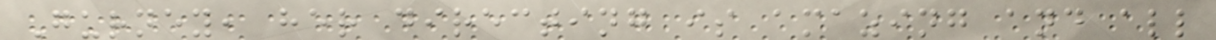Gurney, her directing is amazing and all
